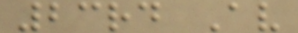23rd Av
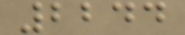2244
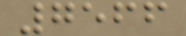7566
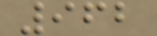962
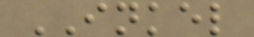INKEL
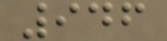946
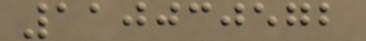110030572
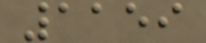1159
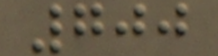700
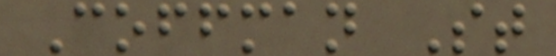Coffman St
